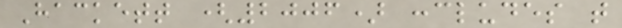Hackett (2006) concludes that
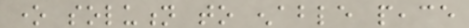one solution to enable peace
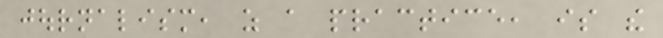journalism, as a practice, is the
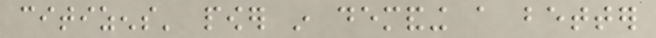citizens' power in demanding a better
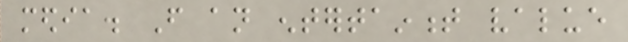media. From an entertainment value
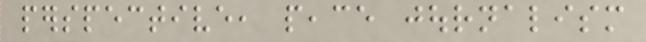perspective, peace journalism
